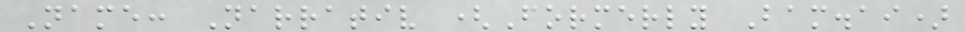Name: Narrativ (Formerly Bam.ai)
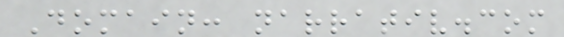Domain: narrativ.com
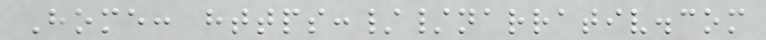Home: https://narrativ.com
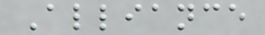Alliance
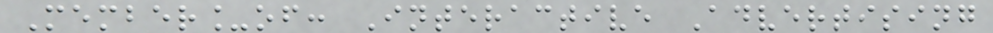Member_of: Interactive Advertising
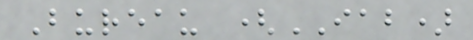Bureau (IAB)
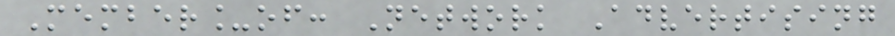Member_of: Network Advertising
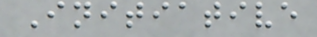Initiative
